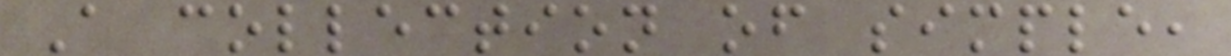A collection of simple,
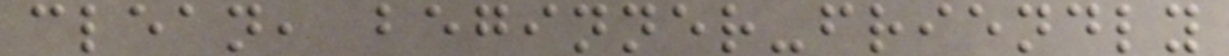clean, beginner-friendly
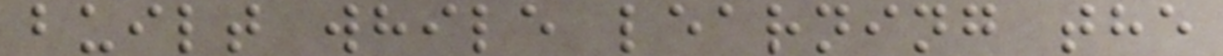built while learning the
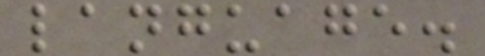language.
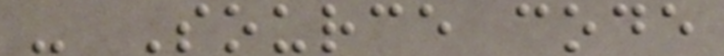- Source code
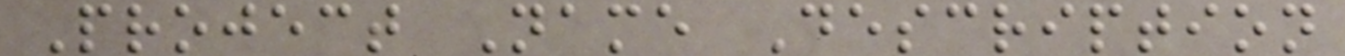Project Name Description
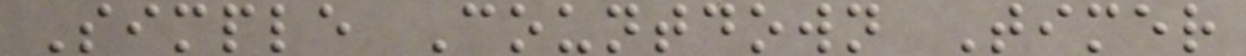Simple Countdown Timer
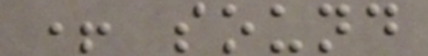+ sound
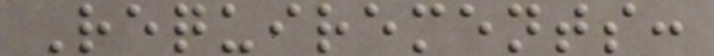Requirements:
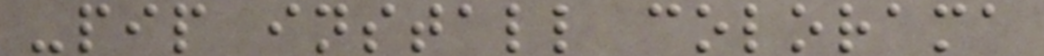-pip install colorama
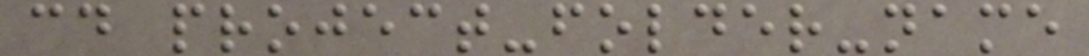cd project-folder-name
